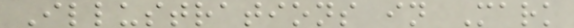Illustrations in Mark
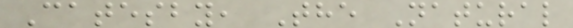Catesby, The Natural
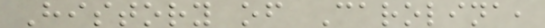History of Carolina,
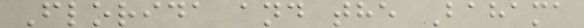Florida and the Bahama
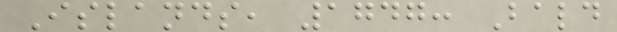Islands, 1747: Bald
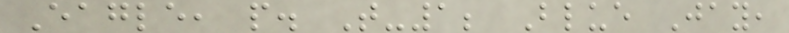Eagle, p. T-1; Blue Jay,
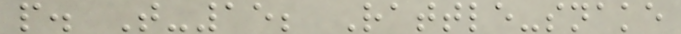p. T-15; Rattle-snake
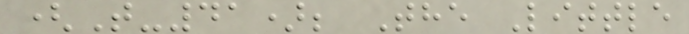(T-41); The Little
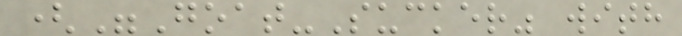("Goat-Sucker" with
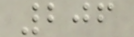206
